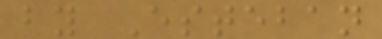by Esteban
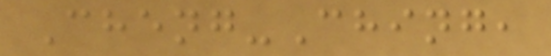Cheng-Ching,
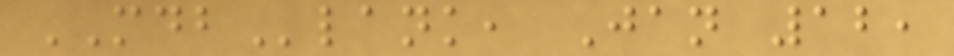MDBlank, Jan 12,
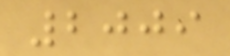2009
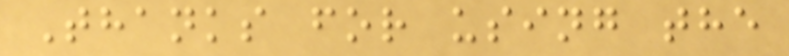Thanks for using the
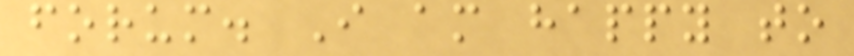forum. I am happy to
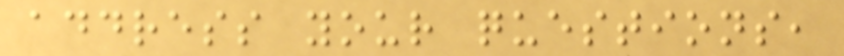address your questions,
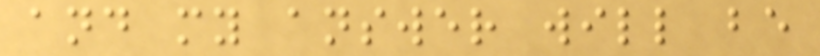and my answer will be
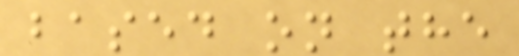based on the
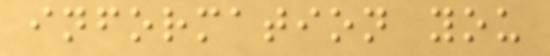information you
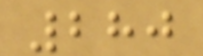280
